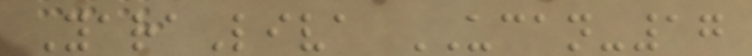YaraLiva UCAN-17
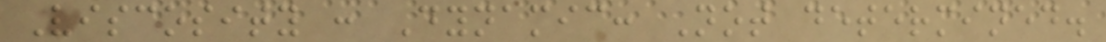Viscosity : Dynamic: Not determined.
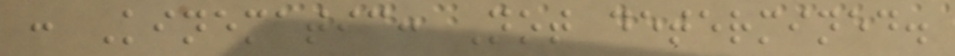: Kinematic: Not determined.
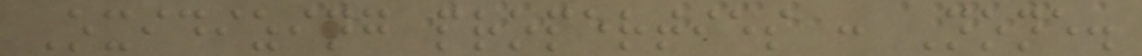Oxidizing properties : None.
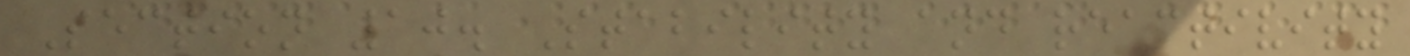Section 10. Stability and reactivity
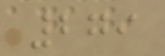279
